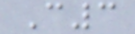C3
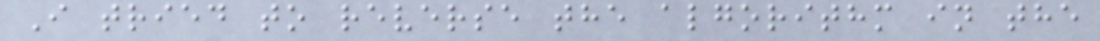I tried to reverse the algorithm in the
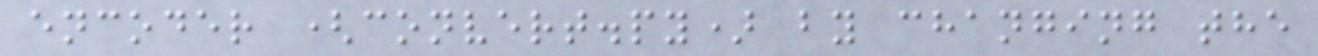encoder (convert.py) by changing the
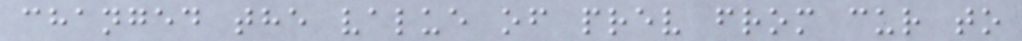changed the value of prev from cur to
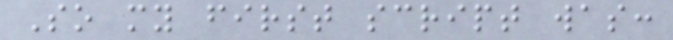So my first script was:
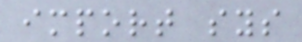import sys
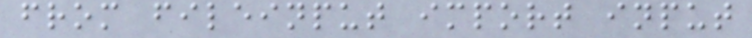from fileinput import input
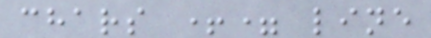chars += line
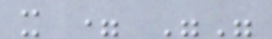x = ""
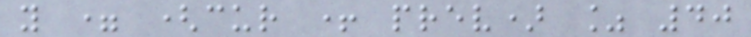y = (cur + prev) % 40
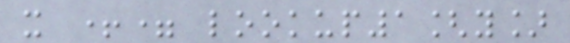x += lookup1[y]
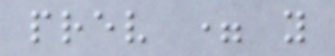prev = y
